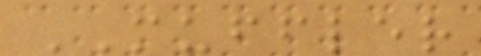MUFFLER
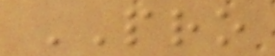PRO
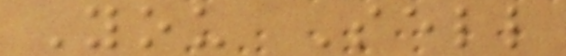You Sell
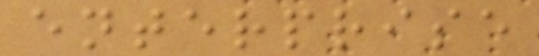enterprise
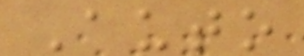Auto
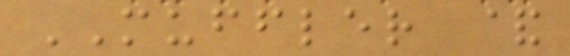MUFFLER &
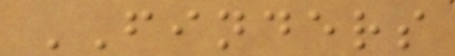FINDERS
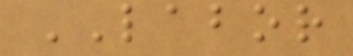LABOR
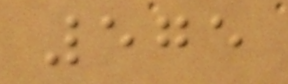575
